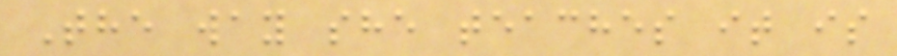The way she teaches it is
